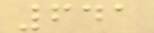641
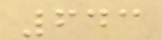643
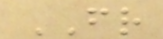FR
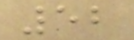52
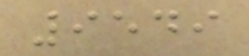9549
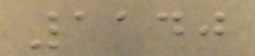1140
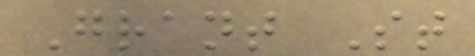Grant St
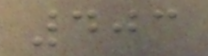403
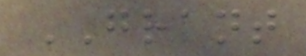GRANT
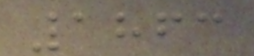1863
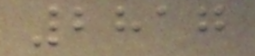2817
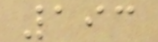193
